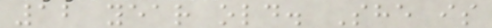12 year old. She is
